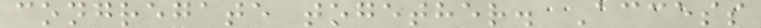congregate together. Access
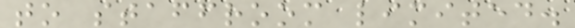to staffroom limited.
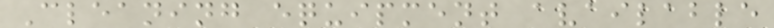Cleaning equipment available
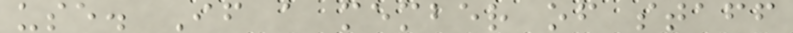use. If a member of staff
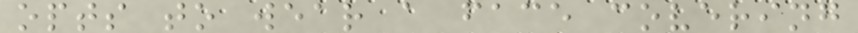opts to wear a face covering
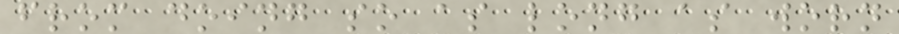from doing so as long as worn
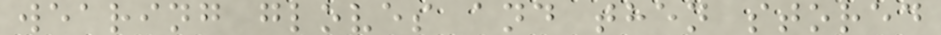wearing gloves and then stored
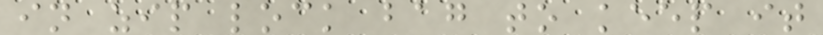in zip lock bag to keep it
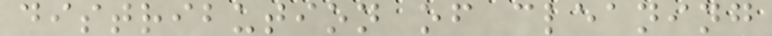distribution of cleaning
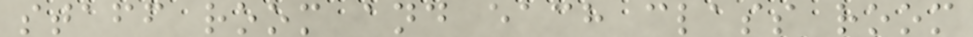staff room and each class room
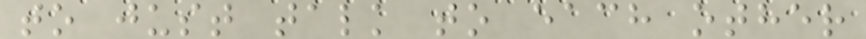to just talk to each other
